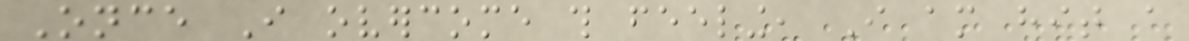Once I overcome this feeling, I am hit a
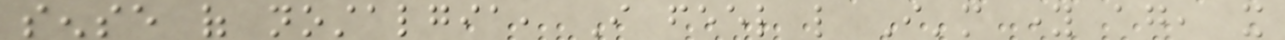sense of nostalgia, I feel like I'm young again, it
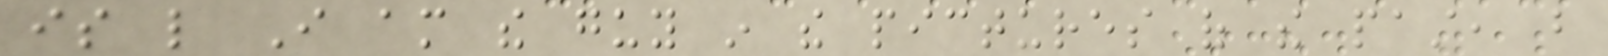is like I am the guy in the pictures of the past, but
